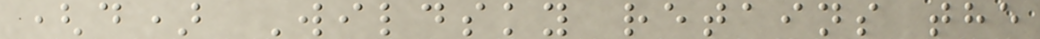(d) Wildsky retains the
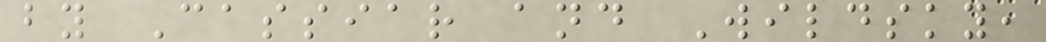by Cassiar and Wildsky,
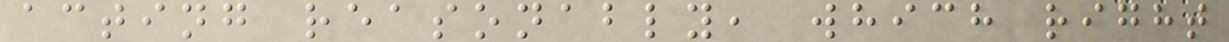acting reasonably, which right
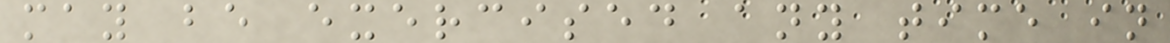may be exercised any time in
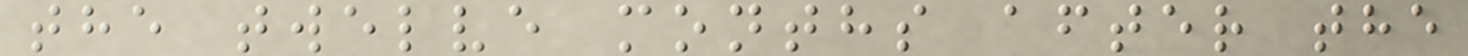the twelve months after the
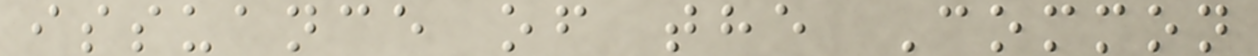issuance of the Common
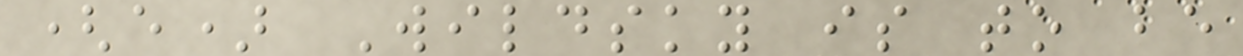(e) Wildsky is to be
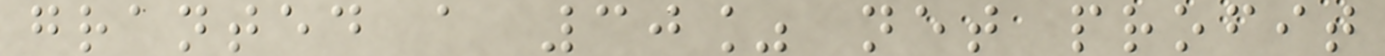granted a 30% net profit
